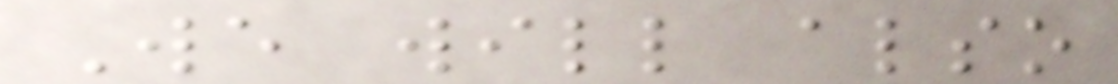We will also
